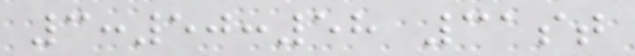3:50:58 31st
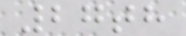27th
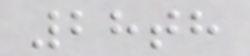28th
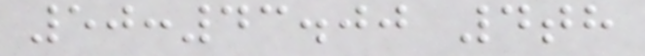50:43.00 4th
